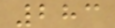283
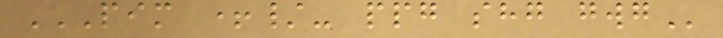PIM +/- PPG SHG GWG
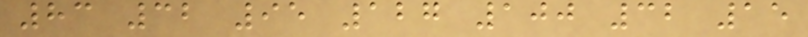83 32 95 127 100 32 15
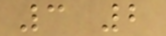3 2
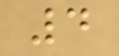4
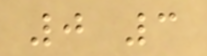0 3
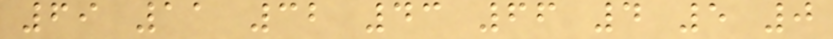69 11 32 43 66 4 5 0
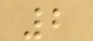2
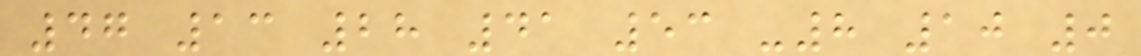47 13 28 41 53 -8 10 0
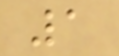1
